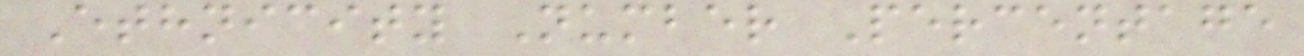Ethnicity Number Percentage
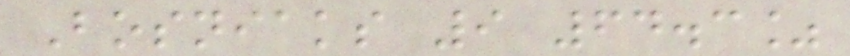Bosniaks 9 64.3%
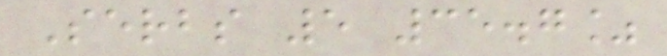Serbs 5 35.7%
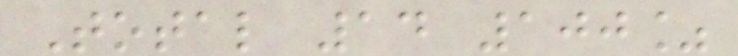Total 14 100%
